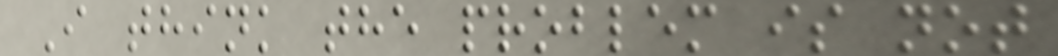I think the problem is not
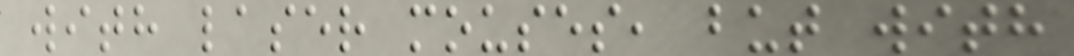with laser mouses, but with
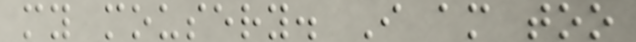my mousery. I am too
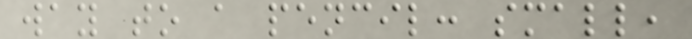way to a pencil: small,
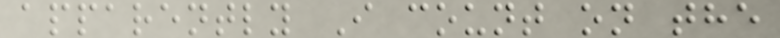apparently I count on the
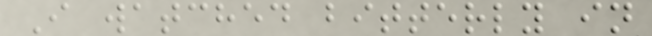I watched bitterly in
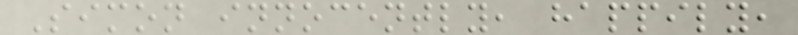Simon innocently, happily,
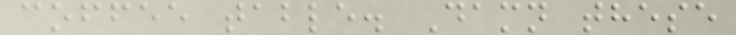coffee table. Damn these
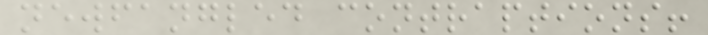newfangled contraptions!
